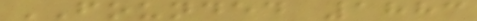FOUNDED 1883
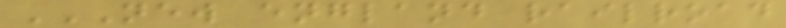NEW ENGLAND RAILROAD
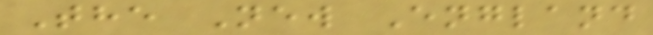The New England
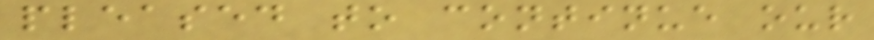pleased to continue our
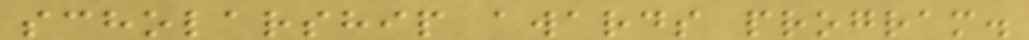scholarship awards program.
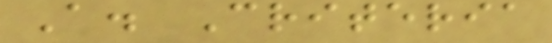A. Criteria
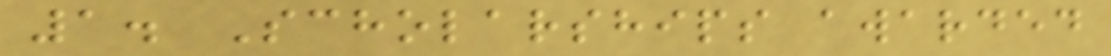1. Scholarships awarded
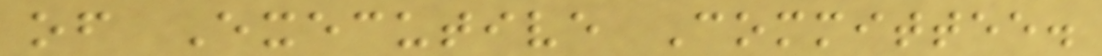of Executive Committee.
